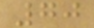70
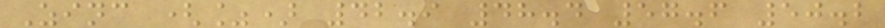Zinc (%) 42.9 48.4 57.6 50.2
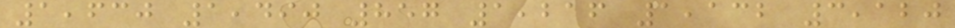1,630 1,490 857 1,216 1,132 3,120
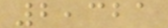2,321
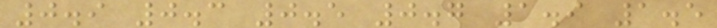0.9 0.3 0.5 0.7 1.9 1.5
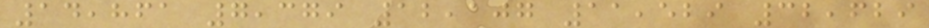14,861 7,379 12,107 11,529 32,629
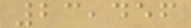23,456
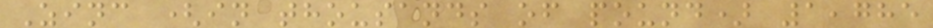Zinc (in thousands of pound) 1,785
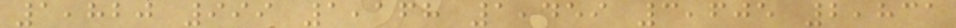1,820 999 1,168 1,459 3,605 2,831
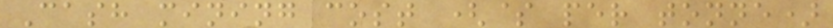Cash mining cost ($ per tonne)
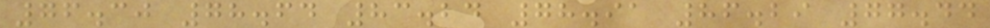76.30 78.64 83.24 78.91 86.29 77.44
